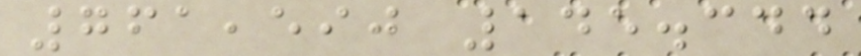761,590 145.344
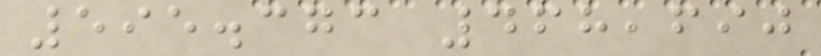595.373 468,690
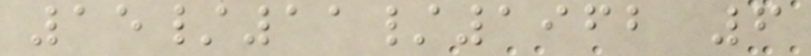15/11/1962 6
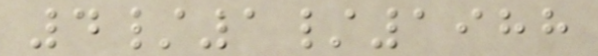4/1/1988
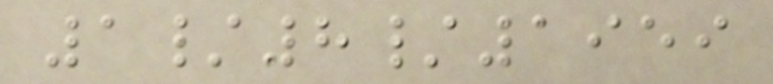1/8/1959
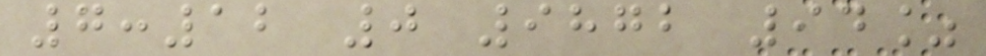7:12 0 9872 94%
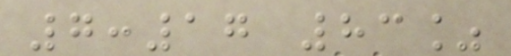7:17 83%
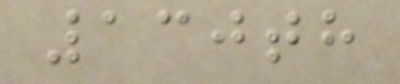130th
